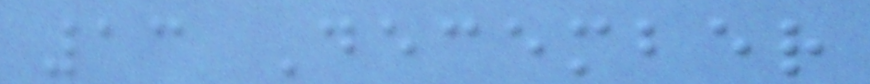13 December
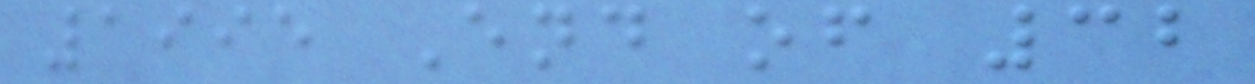1995 End of 32
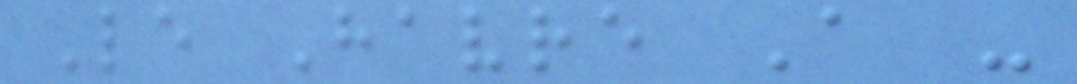Le Havre A -
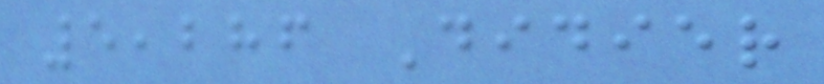5,286 Didier
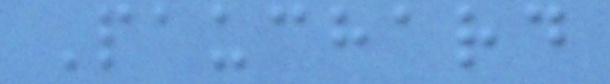Pauchard
